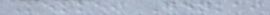Kekkei Genkai
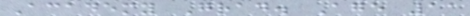Academy Grad. Age 11
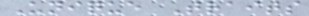Unique Traits
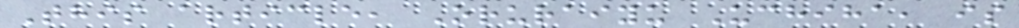This article, Oruraiyu Uchiha, is
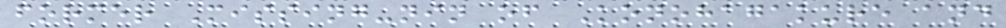former Missing-nin of Konohagakure and
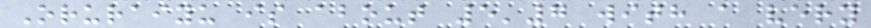Oruraiyu is about 5'7 with a very
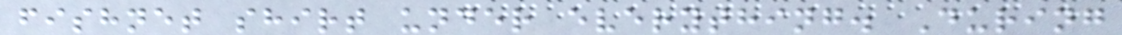fishnet shirt under everything. During
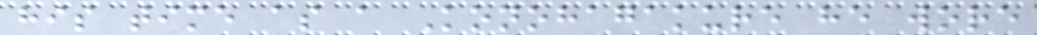his time as a Konohagakure he wore
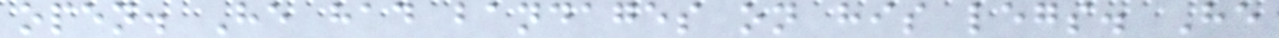open. He had bandages on his legs. He
